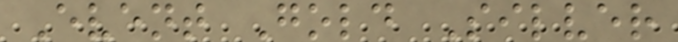Event Gold Silver
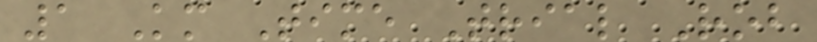1 Km Time Trial Rob
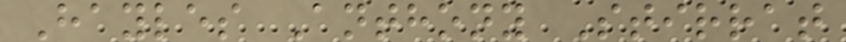Hayles Anthony Stirrat
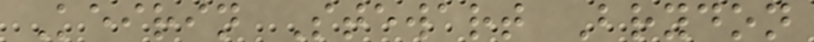Keirin Stewart Brydon
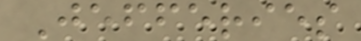Jefferies
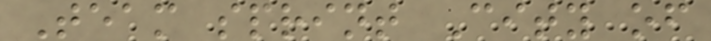Team sprint City of
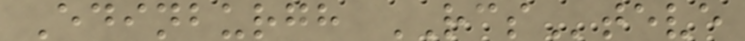Edinburgh RCSteve
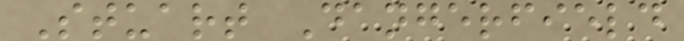Stuart Dangerfield
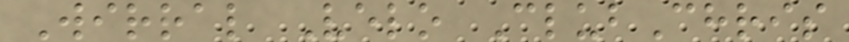Wirral Velo ClubChris
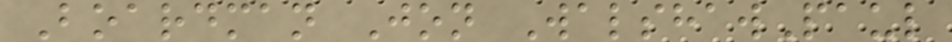Boardman Jon WalshawPaul
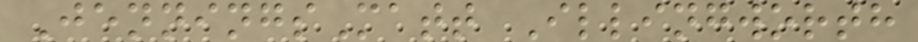JenningsMatt Illingworth
